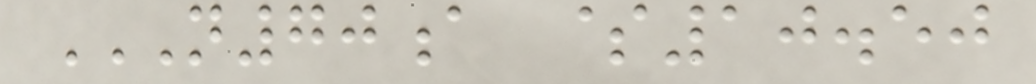N70A $10.50
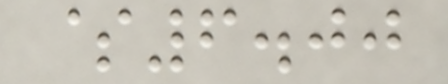$6.00
